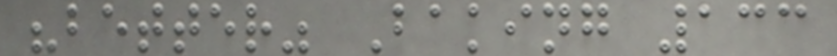"better" Baking 133
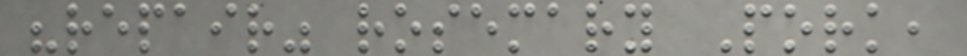"repair" rosemary Pork,
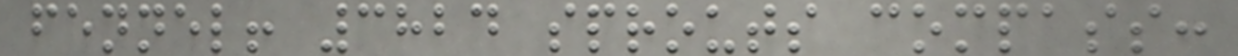fennel! 3824 sprouts compass:
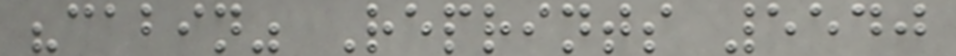"cabin" Reprints 5540
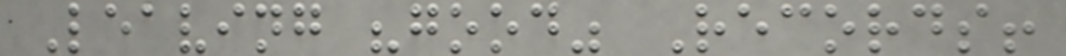Leaving "good" Records!
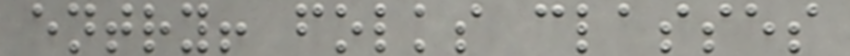entry! folks classes
